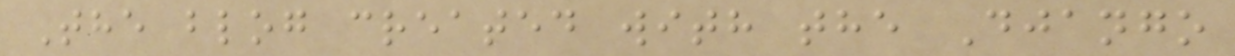The blog created with the Django
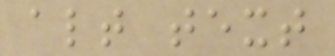alt text
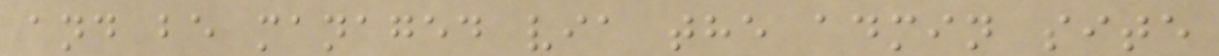and be managed via the admin site
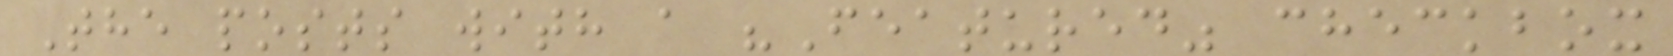The posts with a "Featured" checkbox
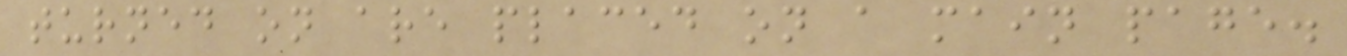turned on are placed on a main page.
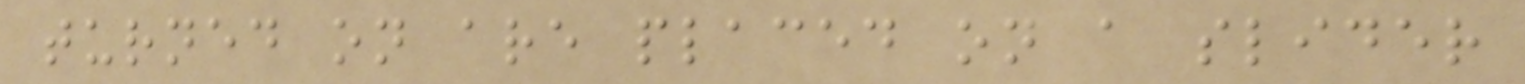turned on are placed on a slider
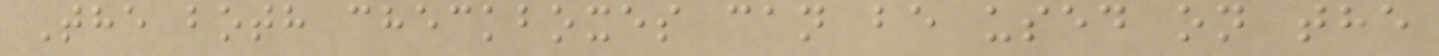The both checkboxes can be used on the
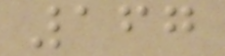167
